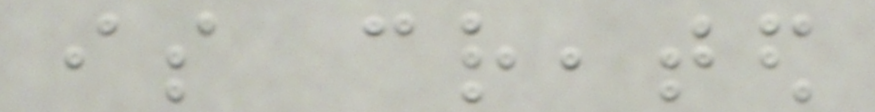is created
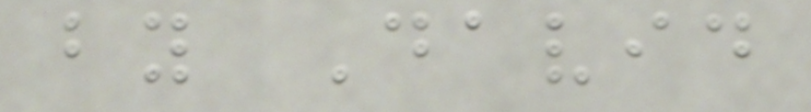by David
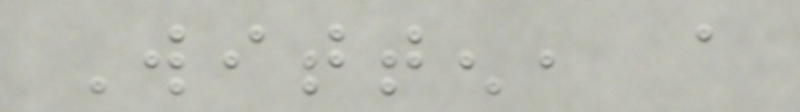Witten, a
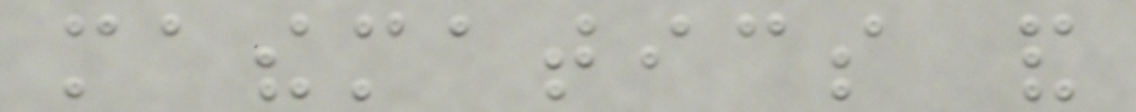mathematics and
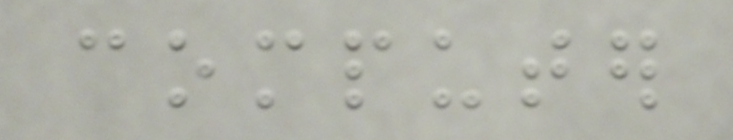computer
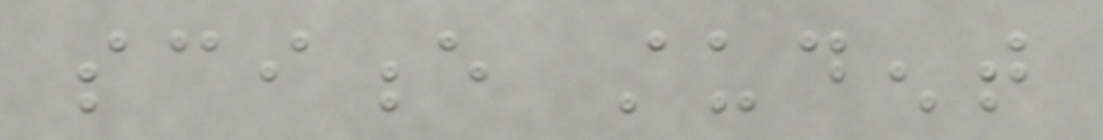science student
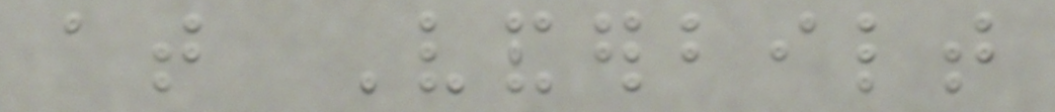at Vanderbilt
